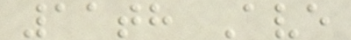11th Ave
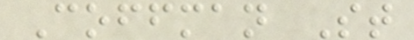Coffman St
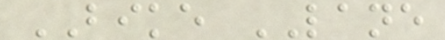BIKE LANE
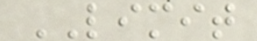LIMIT
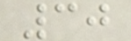30
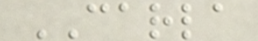CARLA
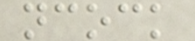ncock
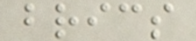brics
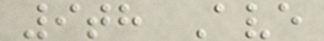9th Ave
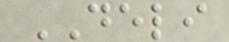DELI
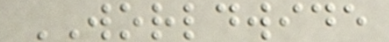WORLDWIDE
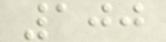100
